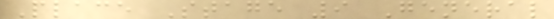Place Stage 9 General
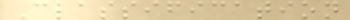Classification
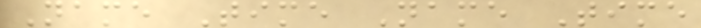Name Time Name Time
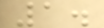1.
